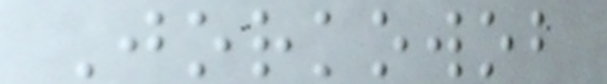Jorkowob
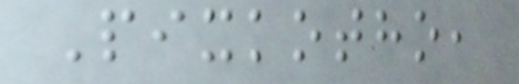Pixkotho,
